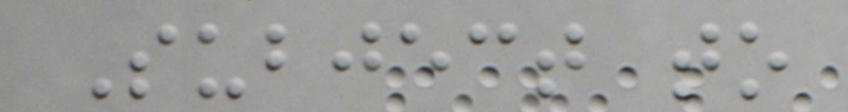Subject to
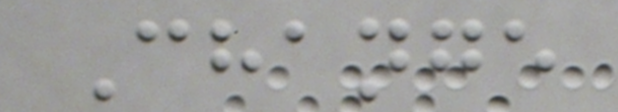Change
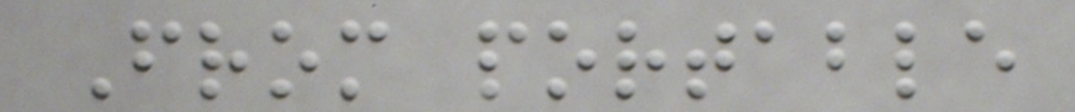From portable
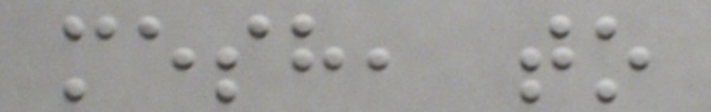mesh, to
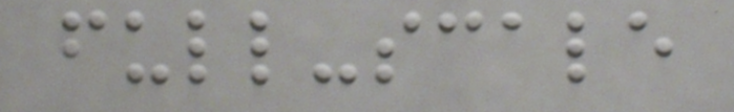full-scale
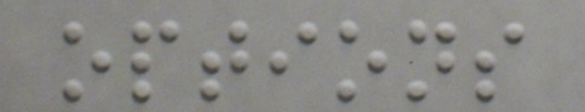options
